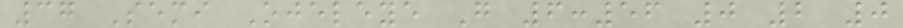37 Semi Ojeleye G 6:56 0 2 0
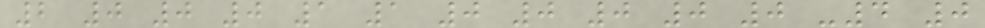2 0 0 0 1 1 0 0 0 0 0 -4 0
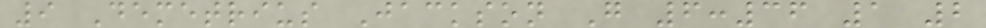9 Demetrius Jackson G 6:36 1 2
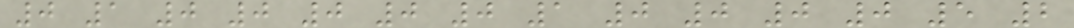0 1 0 0 0 0 0 1 0 0 0 0 5 2
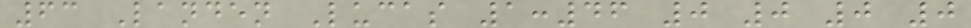63 Landen Lucas 1:46 0 0 0 0
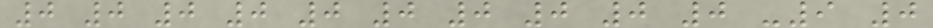0 0 0 0 0 0 0 0 0 0 -9 0
